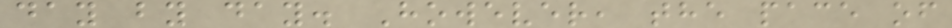day by day. However, the pace of
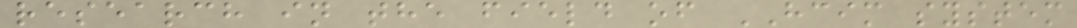research in the field of HCIM system
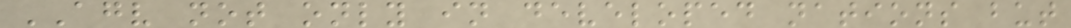AGV not only in developed nations but
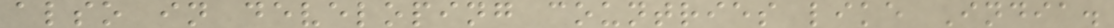also in developing countries like India.
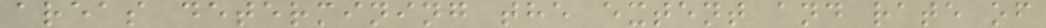areas determining the extent and rate of
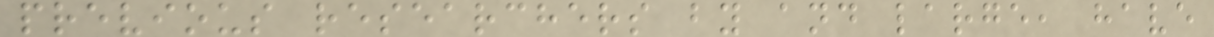previous researchers by and large, have
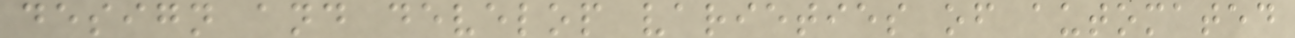design and develop varieties of automated
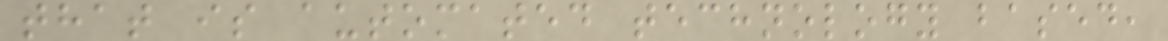that is automated technology based,
